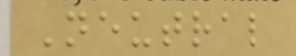Neutral
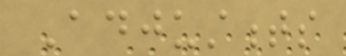Adjustments
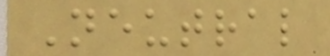Neutral
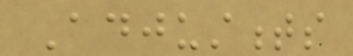Adjustments
